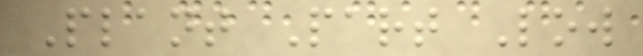Plant Part Low
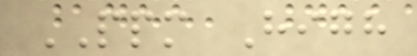PPM High
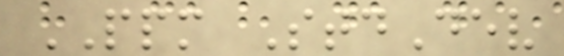PPM StdDev
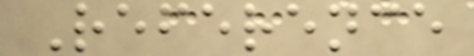Reference
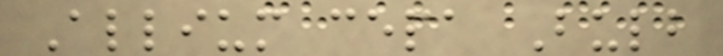Allium cepa Bulb
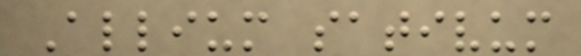Allium sativum
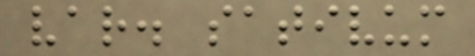var. sativum
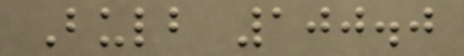Bulb 100.0
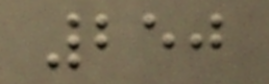250
